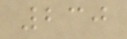230
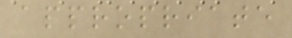appropriate
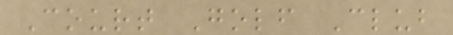Court Golf Club
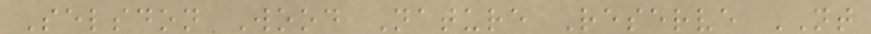Selsdon Wood Nature Reserve NT
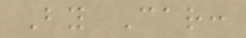By Car:
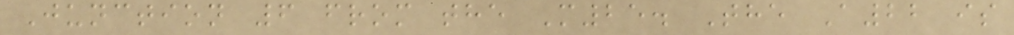Junction 6 from the M25. The A22 is
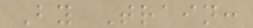By Train:
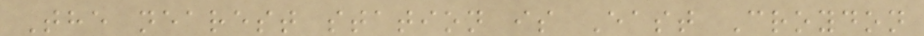The nearest station is East Croydon
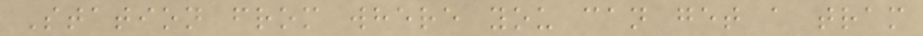Station from where you can get a tram
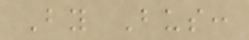By Bus:
